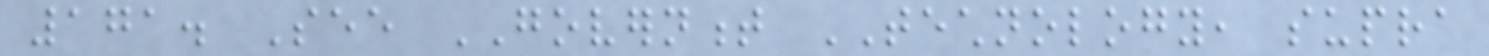171. See GOVERNMENT TECHNOLOGY, supra
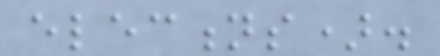elections).
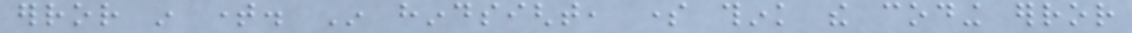error in time. In hindsight, some think the coding error
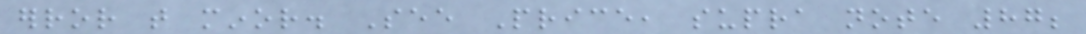error that minor. See Price, supra note 87;
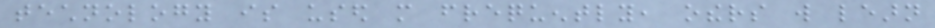technology is used more frequently, others will learn
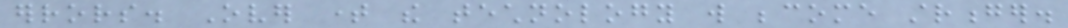errors. Over time the technology will become stronger.
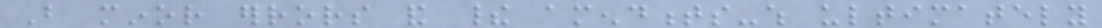But minor errors and their amendments-which ultimately
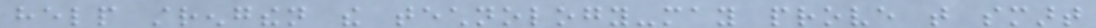help strengthen the technology-may prove that smart
